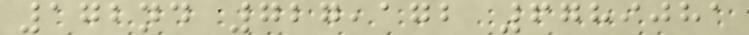172nd 727,172 6789081
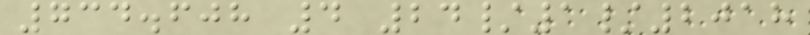734.608 4 24/1/2018
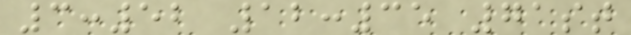3:52 12:35 71st
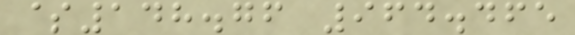$148.76 964.465
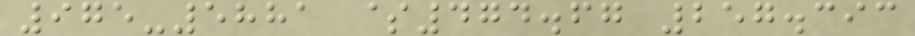975-5881 $474.67 257.393
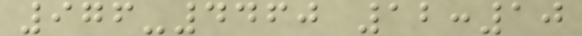976-4460 12:10
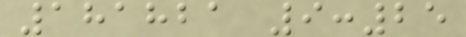181821 9:25
